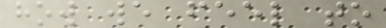how we feel to
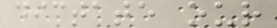dictate our
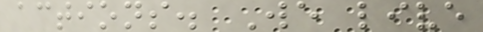actions. We live
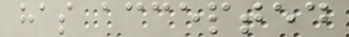has accepted
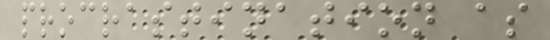procrastination as
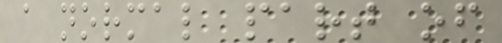a normal part of
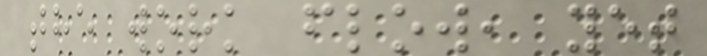the work flow, yet
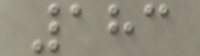183
